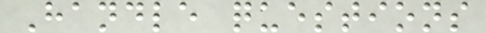Handle questions
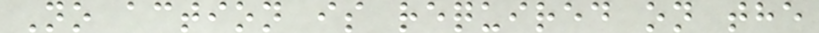No action is required on the
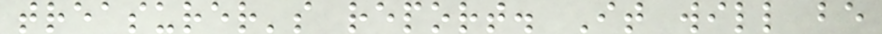treasurer's report. It will be
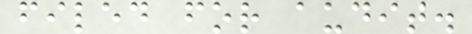filed for audit.
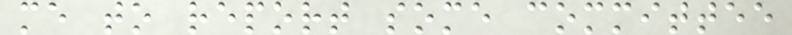me to report some committee
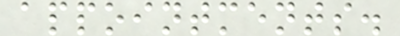appointments.
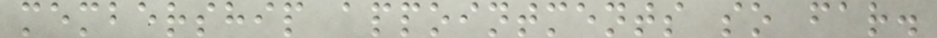membership appointments so far.
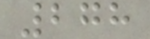278
